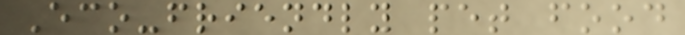Eco-friendly pet food
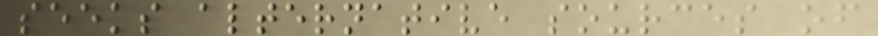seeks alternative sources of
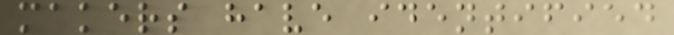makers have identified
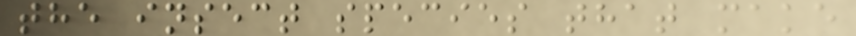the insect species that make
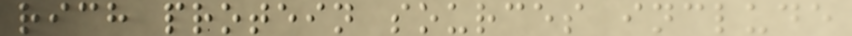rich protein sources include
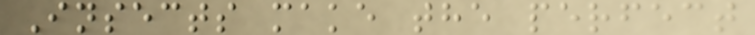Insects make the perfect
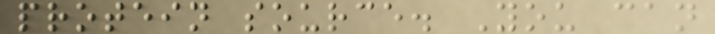protein source. You can
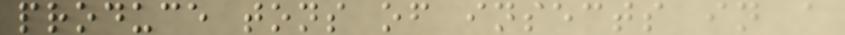produce tons of insects in a
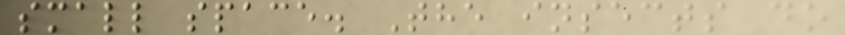small space. The insects do
